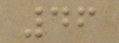46
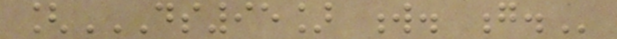[DS95] W. G.
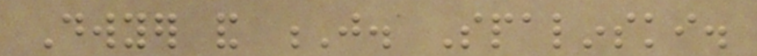Dwyer and J. Spalinski.
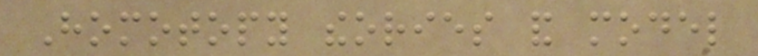Homotopy theories and model
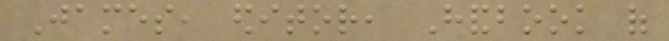James, editor, Handbook of
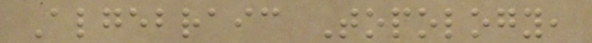Algebraic Topology,
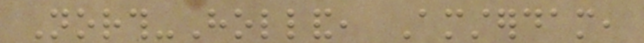North-Holland, Amsterdam,
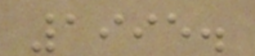1995.
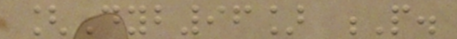[Dyb96] P.
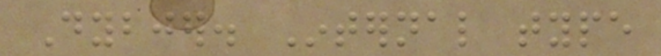Dybjer. Internal type
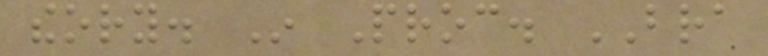theory. In Proc. BRA
